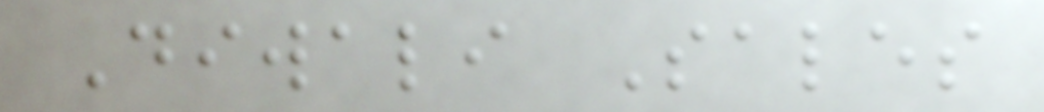Diwali Sales
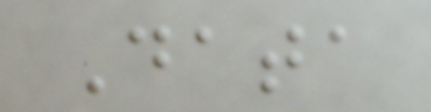Data
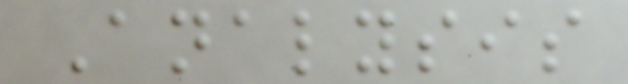Analysis
